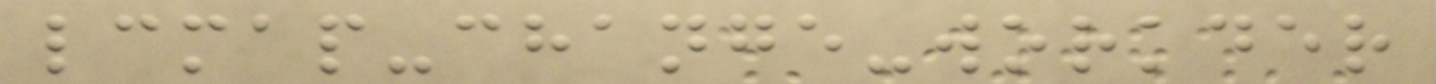lcmap-change-workder
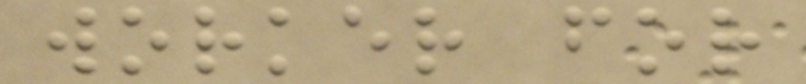worker for
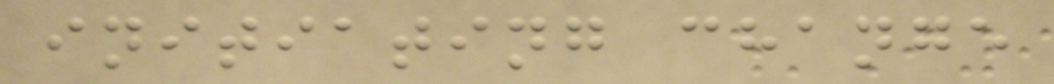initiating change
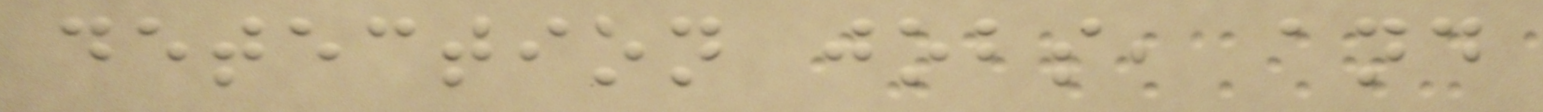detection jobs, and
